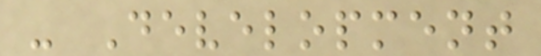- Development
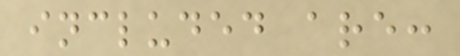included are:
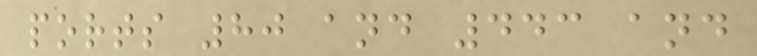ports 80 and 443 and
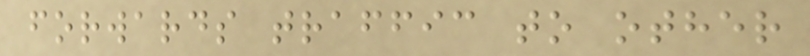forwards traffic to other
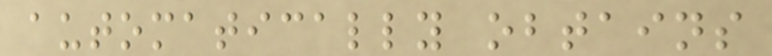automatically obtains
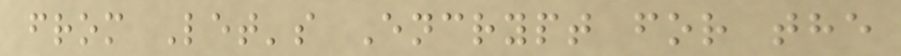from Let's Encrypt for the
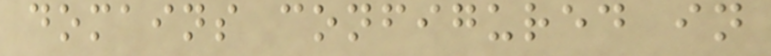domains configured in
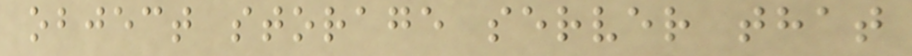object storage server that
